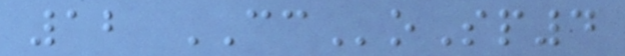12 CCoSp4
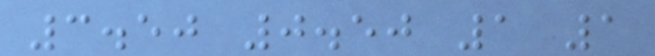3.50 0.50 1 1
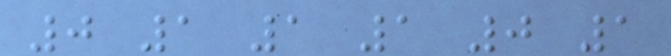0 1 1 1 0 1
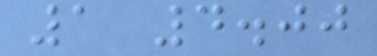1 4.00
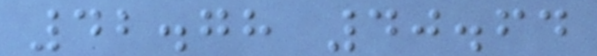42.78 40.64
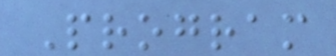Program
